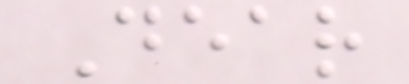Dear
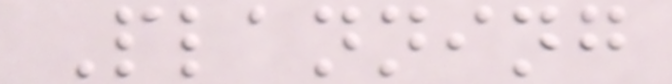Planning
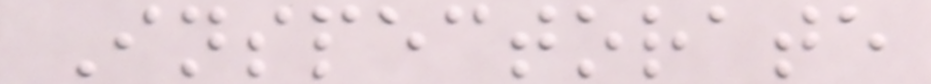Inspectorate
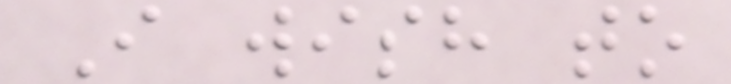I wish to
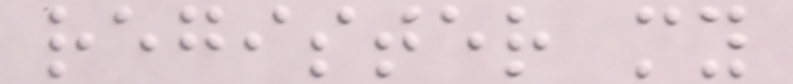register my
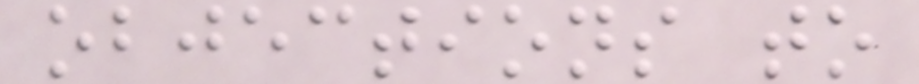objections to
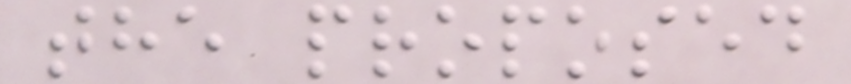the proposed
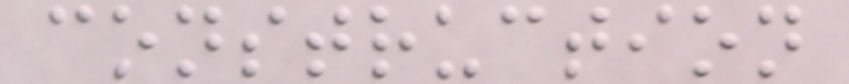construction
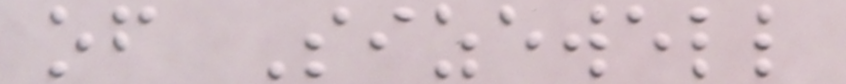of Sizewell
